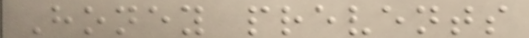Honey prevents
